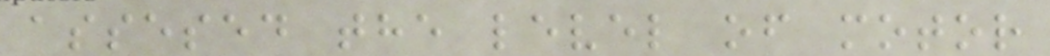assesed the level of motor
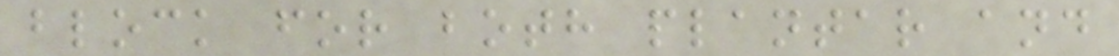block for both plantar and
